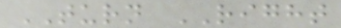TURN RIGHT
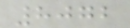8072
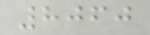8060
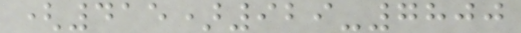(415)929-7800
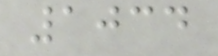1034
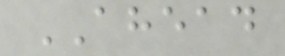AHEAD
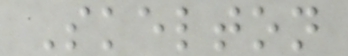Skelton
